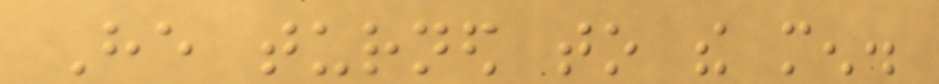He turned to the men.
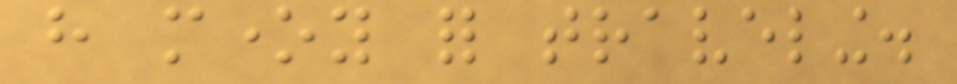have money for traveling.
